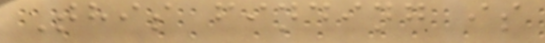This finding is
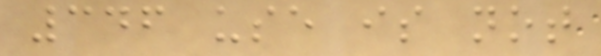346 use is not
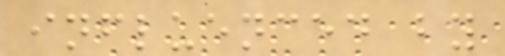influenced by
